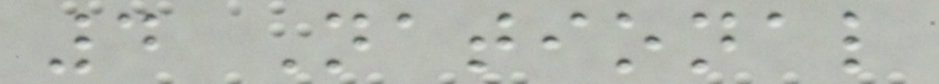4 National
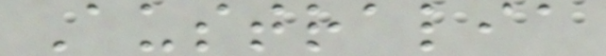Australia
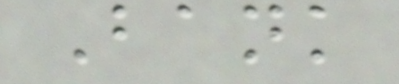Bank
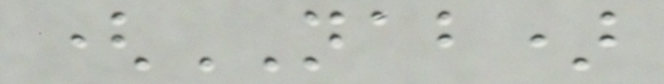(NAB)
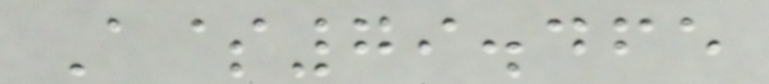A$79.465
